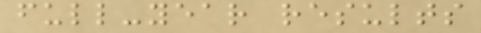full-year results
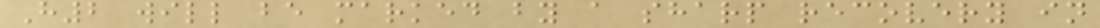H2 will be marked by a sharp recovery in
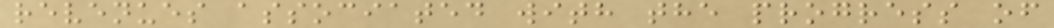revenues associated with the progress of
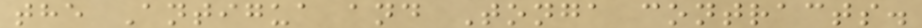the Antigua and Tonga contracts.
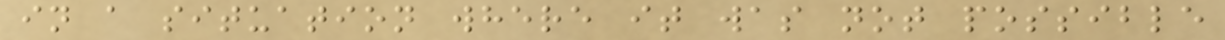in a situation where it was not possible
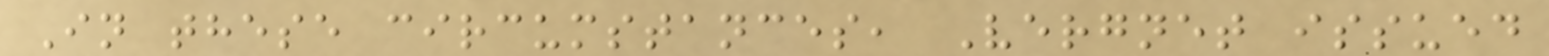In these circumstances, Vergnet issued
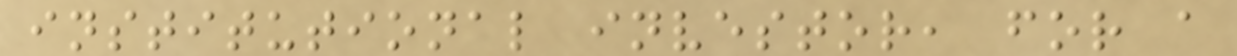institutional investor, for a
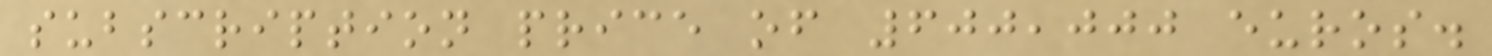subscription price of 600,000 euros.
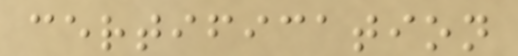certification
